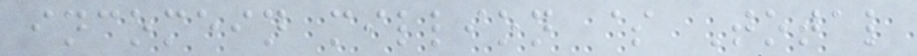incomein million $ Total
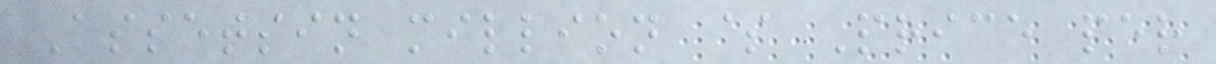Assetsin million $ Price per
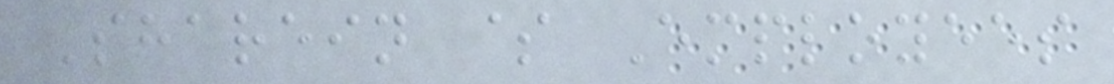Sharein $ Employees
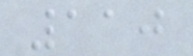110
